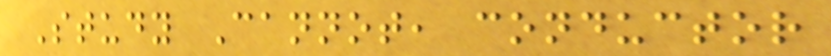Study Cannot, conductor
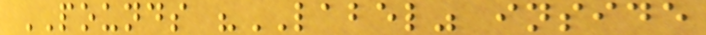POUNDS "LABEL" inside
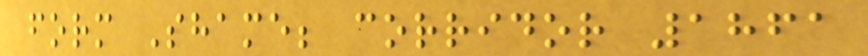form Shame; corridor 1861
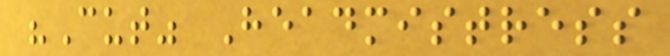"Cut" Headmistress
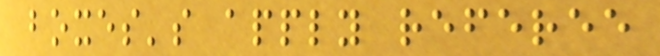boxes's apply referee
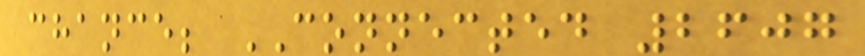chance; CONNECTED 2607
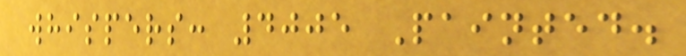whispers: 4005 Painted.
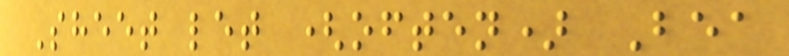Sheet let (often) Bea
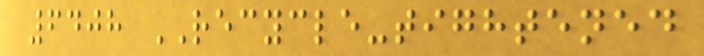6408 RECYCLE-tightened
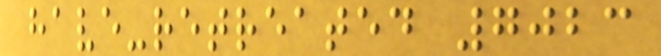have-retreated 7023
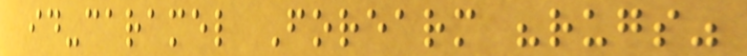id-caramel Forearm "rugs"
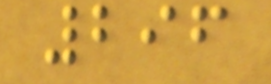296
